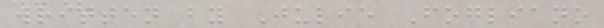written by Julie Fogliano
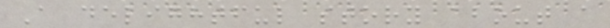A delightful story about a
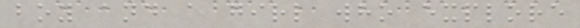boy and a girl who explore
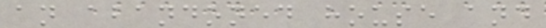an abandoned house and
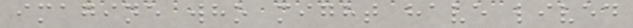imagine who might have lived
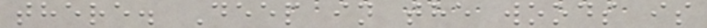there. Deep in the woods is
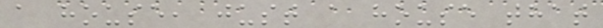a house, just a house that
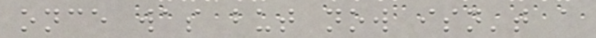once was but now isn't a
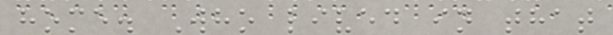home. Who lived in that
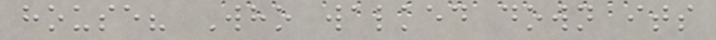house? Who walked down its
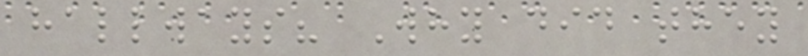hallways? Why did they
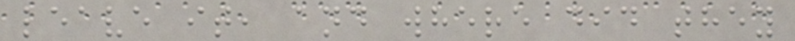leave it, and where did they
